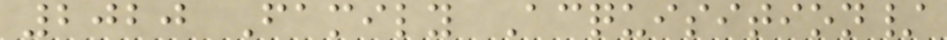2020 Family Acquisition/
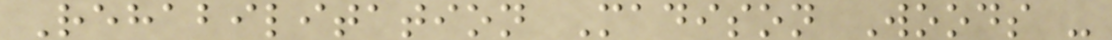Rehabilitation Madison Woods -
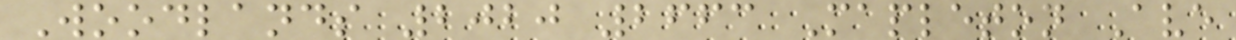Woodlands 2020 2663 Mapleton Ave
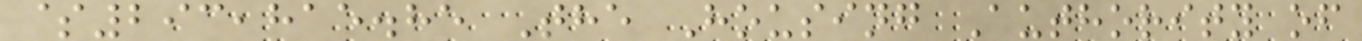$293,815.85 The Housing Authority of
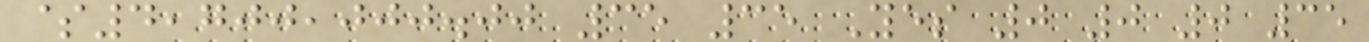$4,700,000.00 35 35 Yes 0 0 0 35
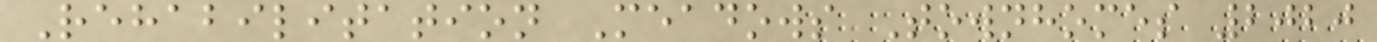Rehabilitation Meadows Townhomes 2020
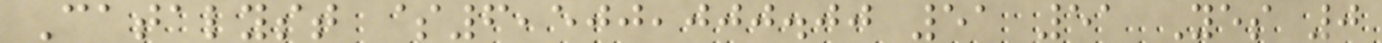Catalyst $6,500,000.00 51 51 Yes 0
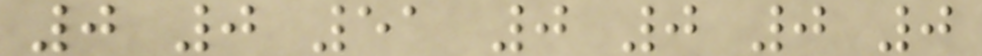0 0 51 0 0 0 0
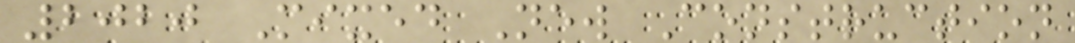2020 Mixed New Construction
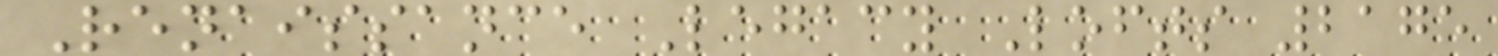Renaissance Legacy Lofts 2175
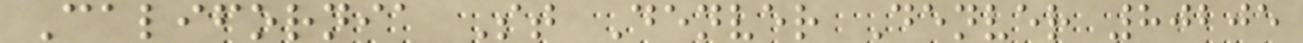California St Denver Denver 80205
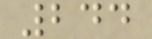244
